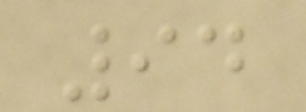94
